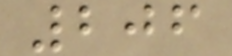206
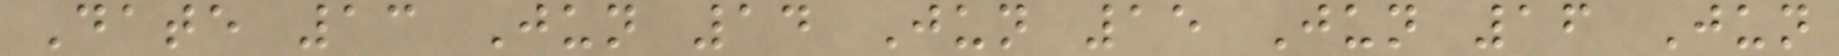Date 13 Jun 14 Jun 15 Jun 16 Jun
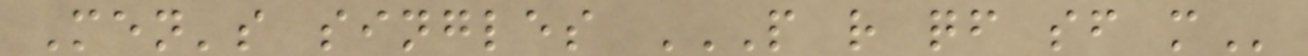Men's singles P R QF SF M
